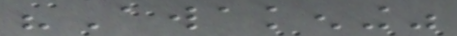"Awakening"
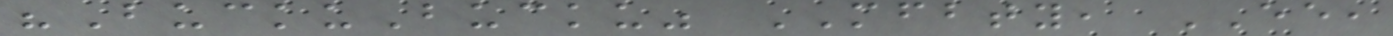"BuckuBucku" MFBTY, EE,
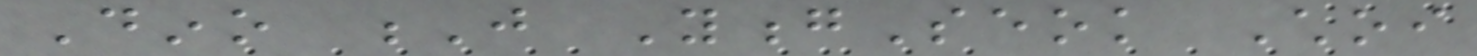Dino J YongSeok Choi
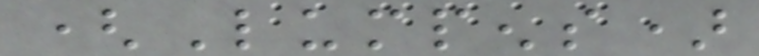(Lumpens)
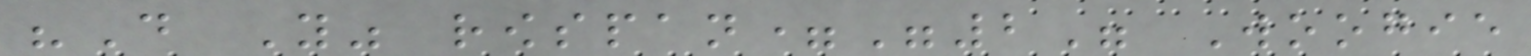"Do You" rowspan="2" Woogie
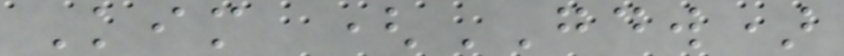Kim (GDW)
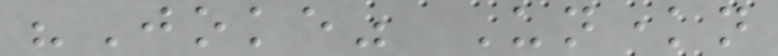"Joke" Unknown
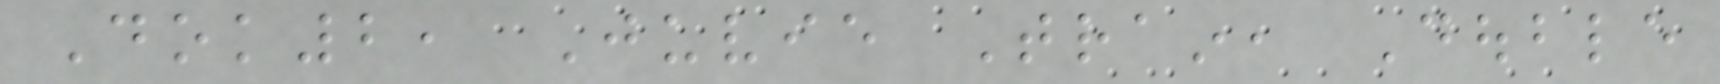Dok2, Juvie Train, Double
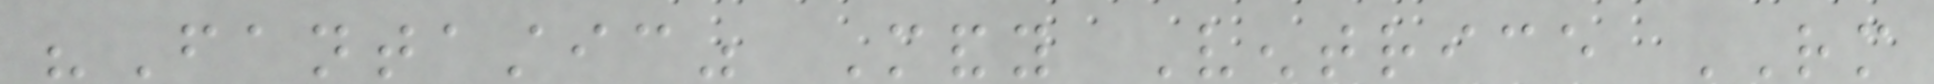"Fantastic" Mandy Ventrice RM
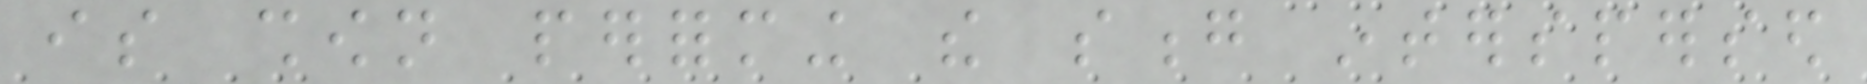is shown performing the song interspersed
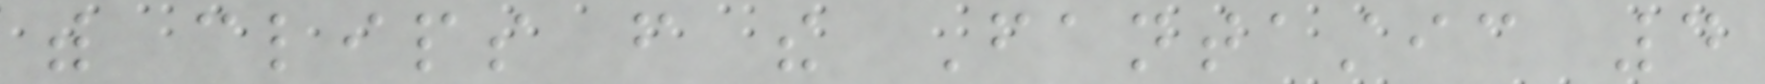with clips from the Fantastic 4
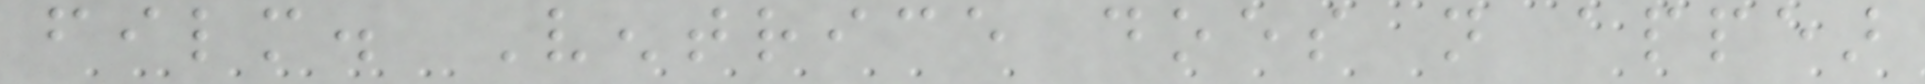film. Ventrice does not appear
